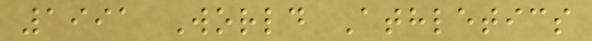1991 World Athletics
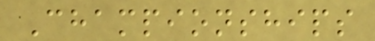Championships
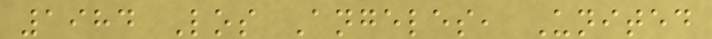1984 Los Angeles, United
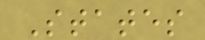States
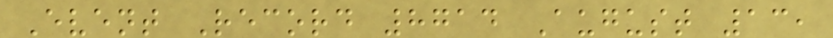Event Record 8714 August 13,
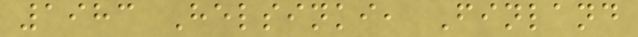1983 Helsinki, Finland
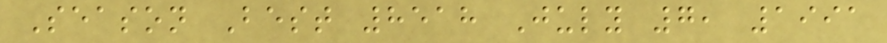Season Best 8518 July 7, 1991
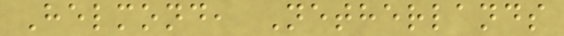Helmond, Netherlands
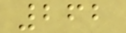262
